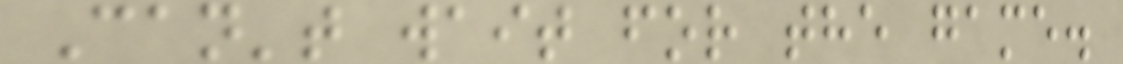Can't wait for the game.
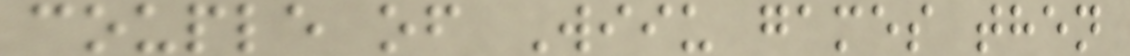couple of Wiiu games then
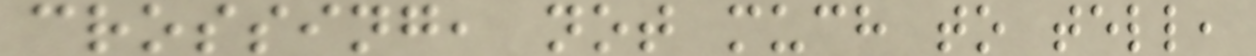crossing, not much to tell,
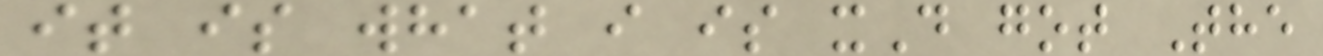it is what i is xD got The
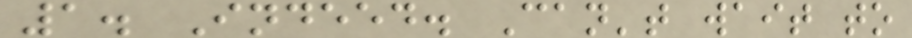1. Indeed. Can't wait to
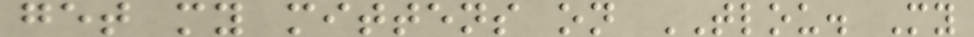get my mittens on TLOU. My
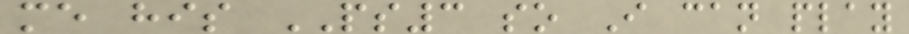me his PS3 so I can play
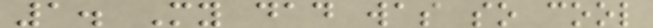1. My dad was so cool
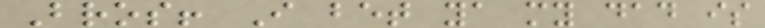Bros! I bet ya my dad is
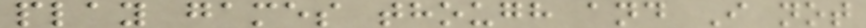play games though and I not
